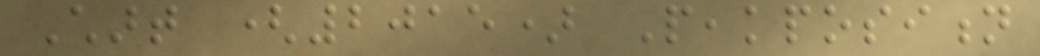Chart (2015) Peakposition
